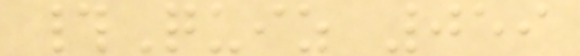#Quiz 059
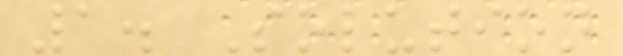1. Solution
